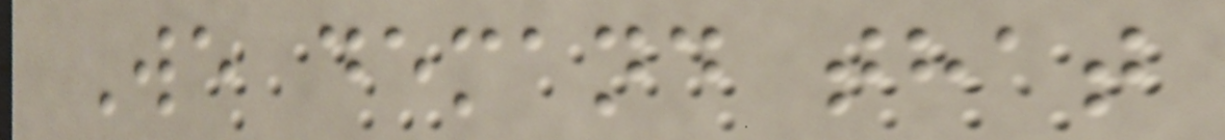We demand that
